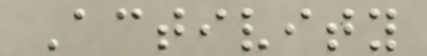Activity
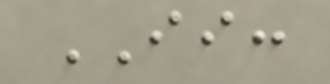II:
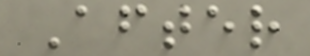After
